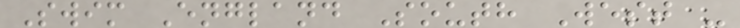Swim England South West -
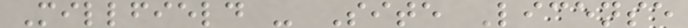Millfield - Site License
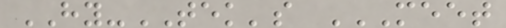HY-TEK's MEET
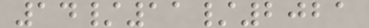14/11/2021
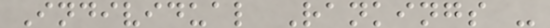Individual Rankings -
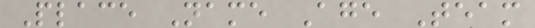Place Name Age Team
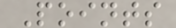Points
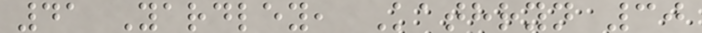41 Yardley, Kathryn 30
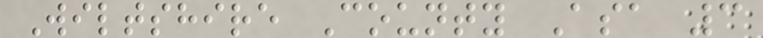Wiltshire County Asa 3
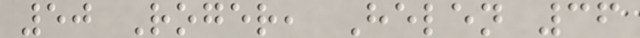50 Roger, Helen 36
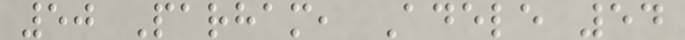50 Parham, Adele 54
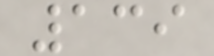139
